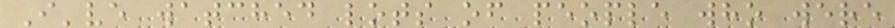I've watched lots of people who were
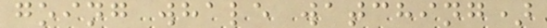going whale watching)
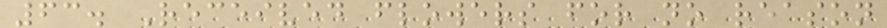63. Received flowers for no reason
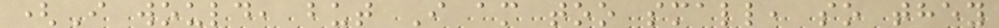(I would, but I am too small, so they
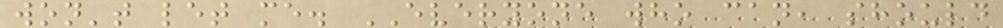won't let me. EVERYONE who can, should
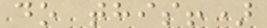do this!)
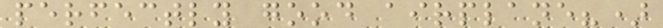perfectly good airplane?)
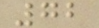72
